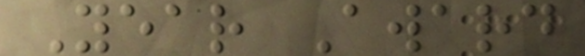Year Award
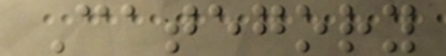Category
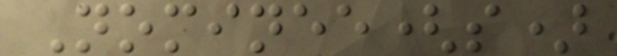Nominee(s)
